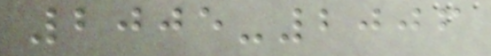2005-2006
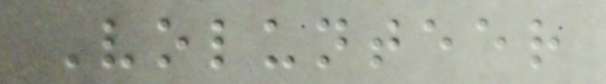Volunteer
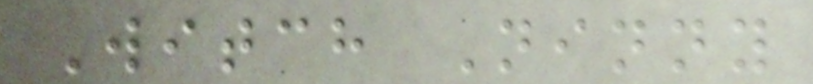Witch Ninny
